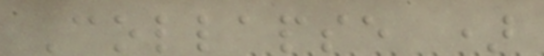Collapse )
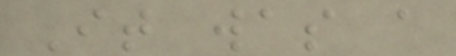It was a
